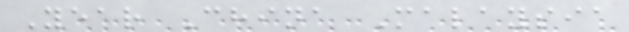Year China Malaysia
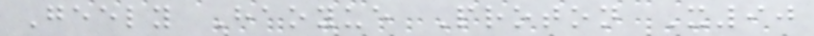Geely Haoyue Proton X90
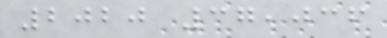2020 37,036
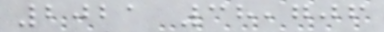2021 38,706
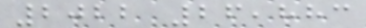2022 26,883
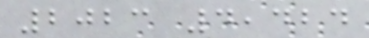2023 4,424
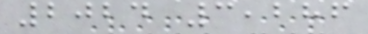2024 3,286
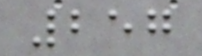257
